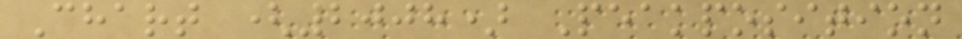Chart (2008) Peakposition
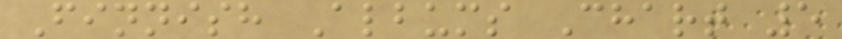Finnish Albums Chart 5
